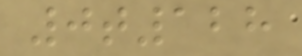0t128
